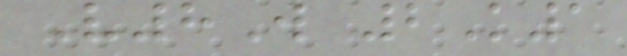V8W 2K1
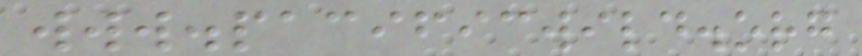www.pacificwild.org
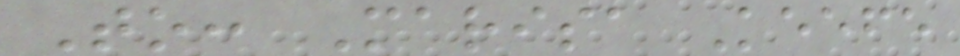To: Marisa Keefe
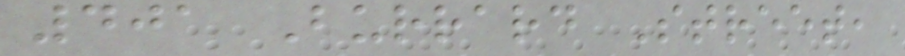401 Burrard Street,
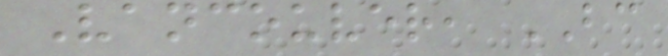Vancouver, BC
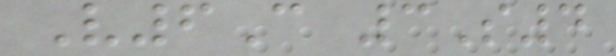V6C 3S4
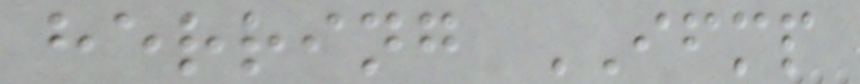herring IFMP
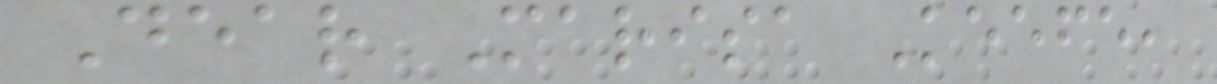Dear Marisa Keefe,
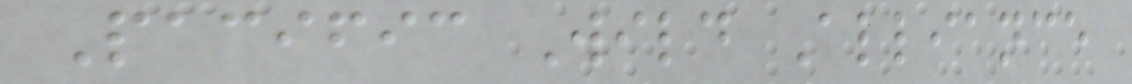Pacific Wild Alliance
